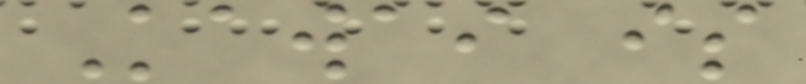Kawai is
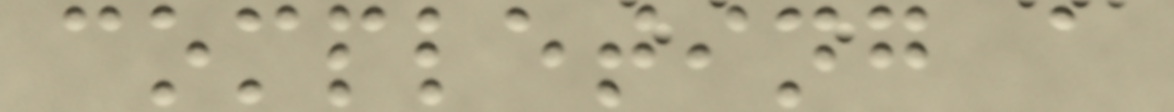completing a
